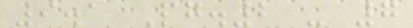9.1 Pg.2 - 7
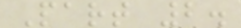Part 2.
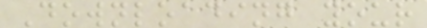Downloading your
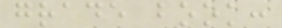grade book:
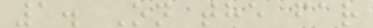1. On the far
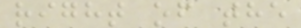right of the
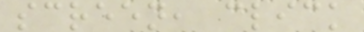screen, click
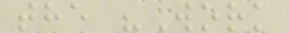the "Work
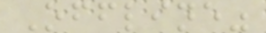Offline"
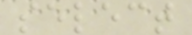select
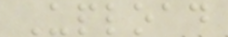Upload
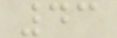43
